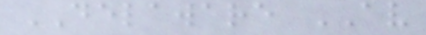DELAWARE AV
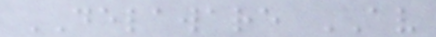DELAWARE AV
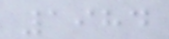1984
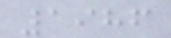1986
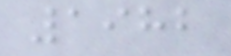1982
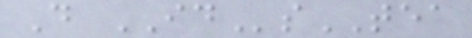D IDsTEA
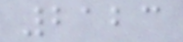2123
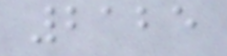2125
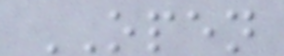OPEN
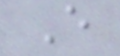E
